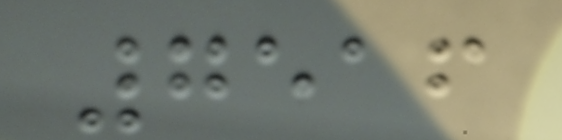7516
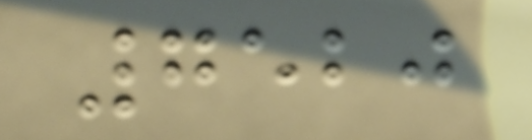7520
